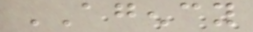AGENCY
